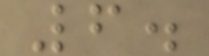6.
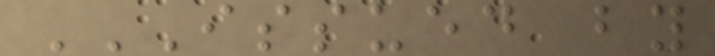ISSUED BY
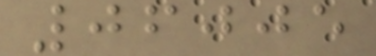06005
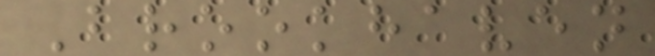Brookhaven
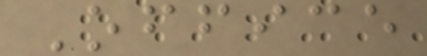Office
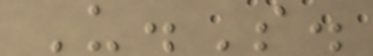U.S.
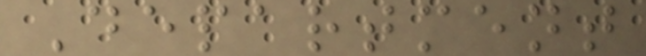Department
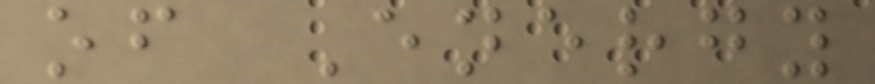of Energy
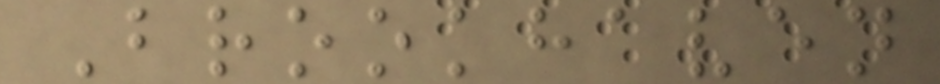Brookhaven
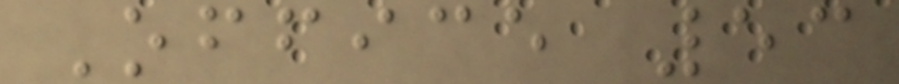Office 53
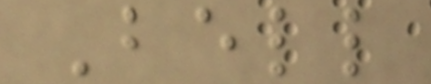Bell
